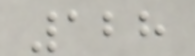128
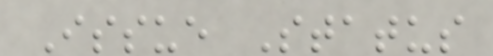Issue Status
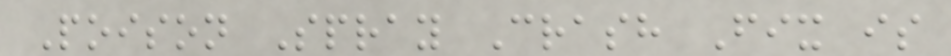Poison Spray Crash Fix is
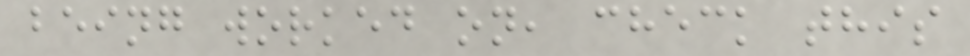being worked on, check this
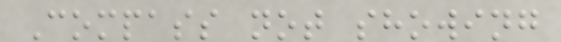Compass not showing
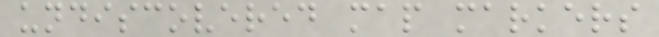undiscovered map markers
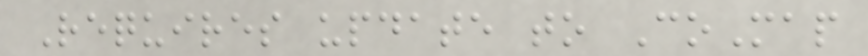Requires update to CoMap
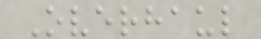Overhaul
